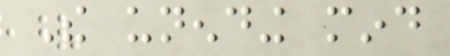The unending mind
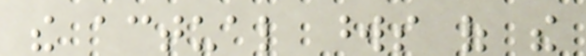the actual words of the
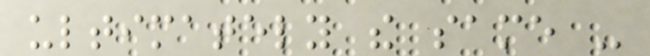ultimately the same -
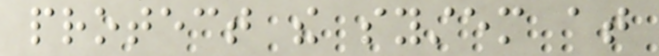protect the system at
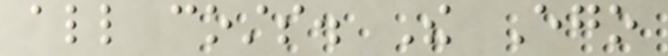all costs. The Ego
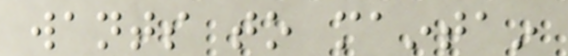wants to maintain
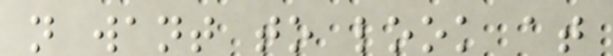not want to look at
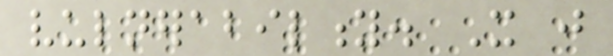vulnerability. It just
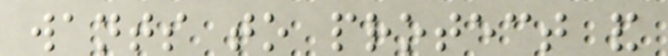wants to protect and
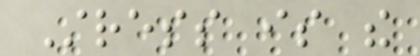Stress is the
